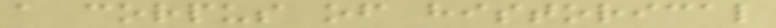a corpus of historical
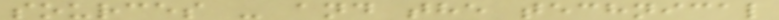sources - and the technical
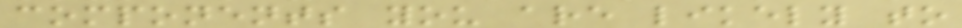components you are likely to
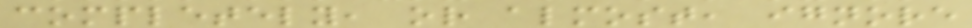completely, or almost, ignore
